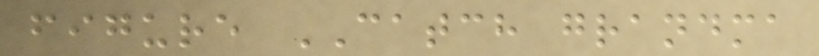figure CATCH grandma
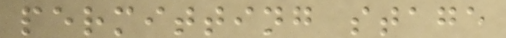permitting stage
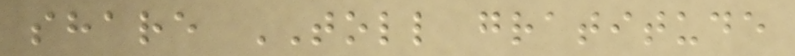share TOLL gratitude
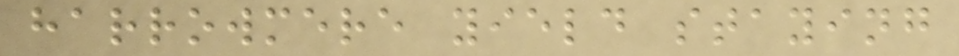harrowmere yield staying
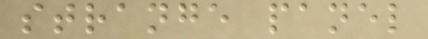strange panel
